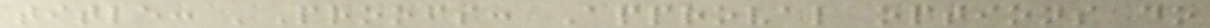title: 'Proofs: Approval options do
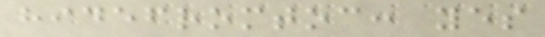hidefromtoc: yes
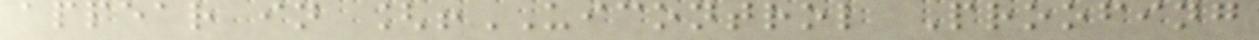appear in [!UICONTROL Proofing
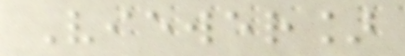Viewer]
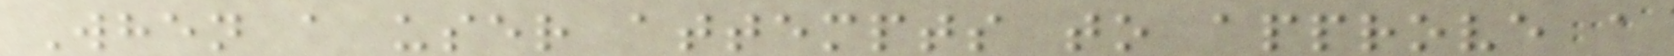When a user attempts to approve a
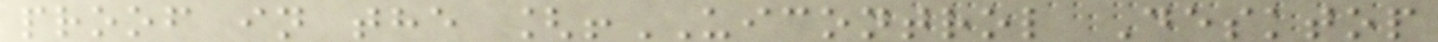proof in the [!UICONTROL Desktop
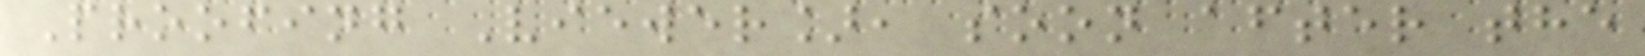Proofing Viewer], soon after the
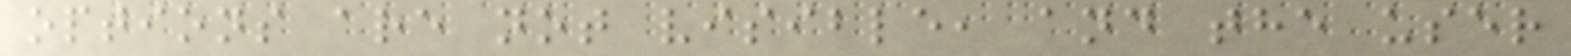options are not visible, and the user
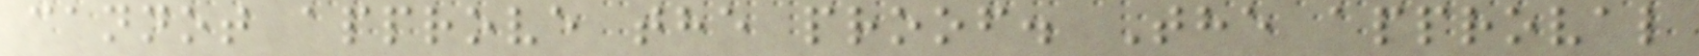cannot approve the proof. The approval
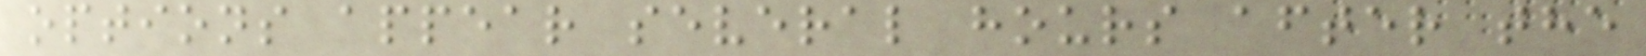options appear several hours after the
